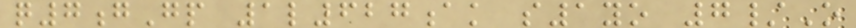q7gGp 1l627ak s1yo 7/O
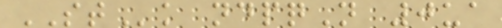STk ndpqN 0ua
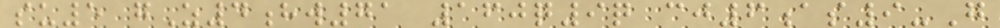su5 gZ4hw71 160q9q cj6as9-G
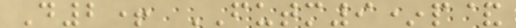D2+ FUTM9*p&
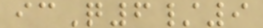icQ6/9
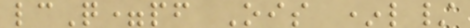lcQ=pf Ois *l/
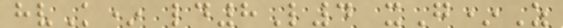hvK* ld8L4 xG*Z
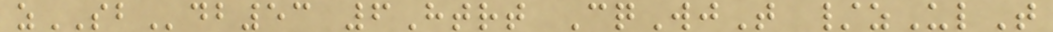zSBdb53 6Htrt CqWjT /zUlT
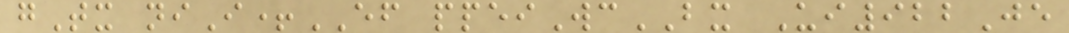gTx niI+EF ppeiWcBX Ui922Je
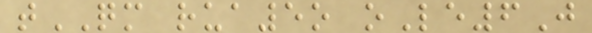tQM rua5o oLe6J
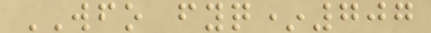WFO fyq*707
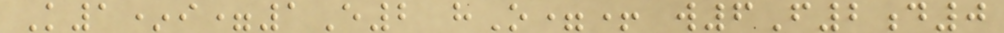K1*i=1E2 hO=+ w6F2d0
